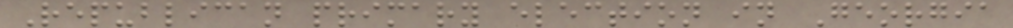Republican primary election in Georgia
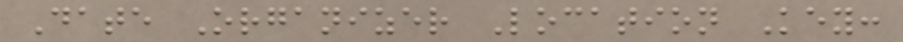Date Organizer Location Key:
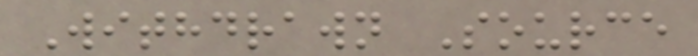Withdrawn Source
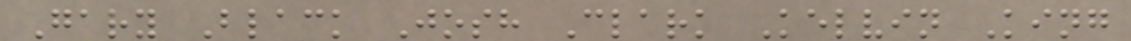Gary Black Josh Clark Kelvin King
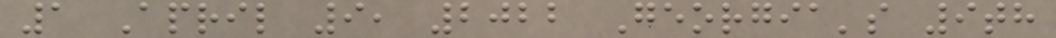1 April 9, 2022 Georgia's 9th
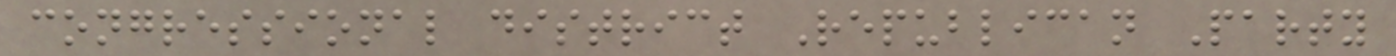congressional district Republican Party
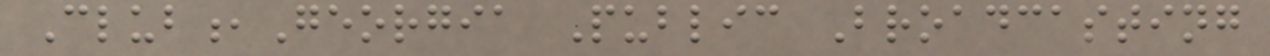Club,Georgia Public Broadcasting
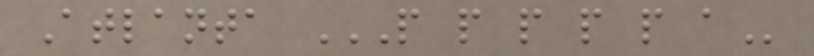Atlanta P P P P P A
